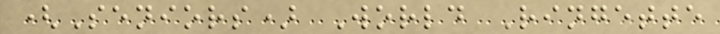(Seniors) World Ringette
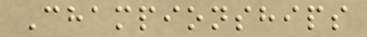Championships
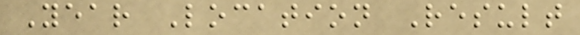Year Location Result
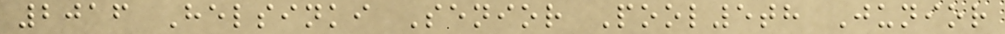2016 Helsinki Senior Pool5th Junior
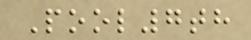Pool7th
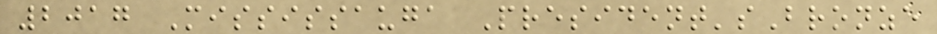2017 Mississauga President'sBronze
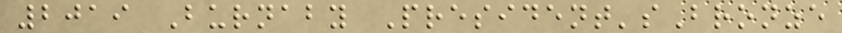2019 Burnaby President'sBronze
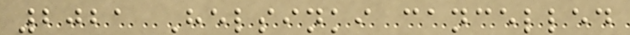2021 Helsinki cancelled
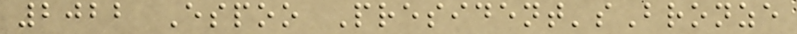2022 Espoo President'sBronze
